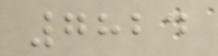7824
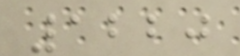1220
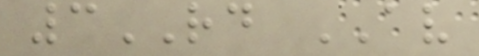3RD AV
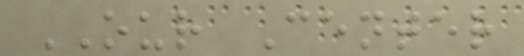OUR Center
